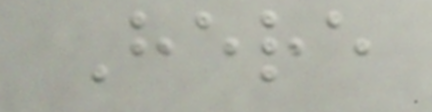Here
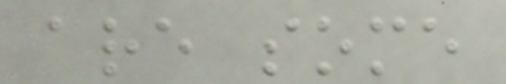are some
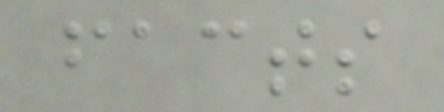facts
